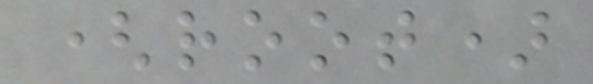(root)
